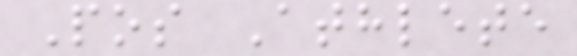Pos Athlete
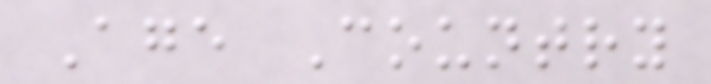Age Country
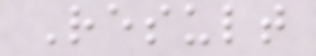Result
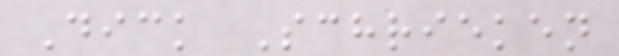Dick Schrieken
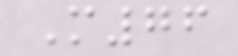M76
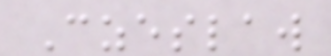Czeslaw
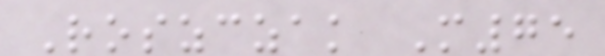Roszczak M75
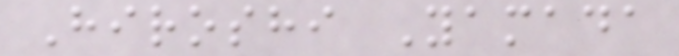Hiroshi Yamada
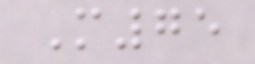M75
